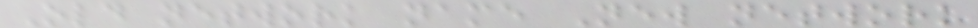Old network name New network
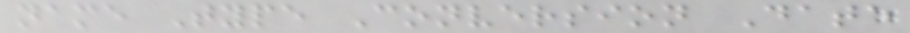name Type Conversion Date
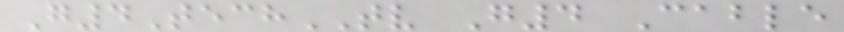G4TechTV G4 Cable
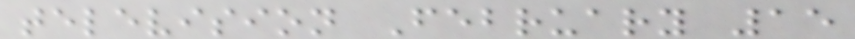television February 15
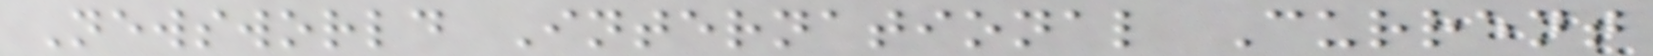Newsworld International Current
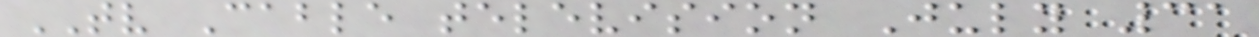TV Cable television July 31
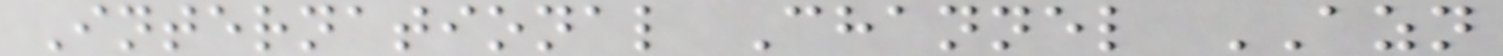International Channel AZN
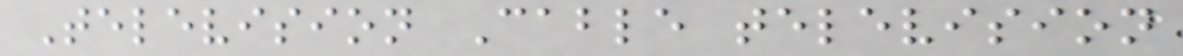Television Cable television
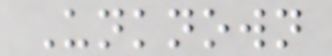Unknown
